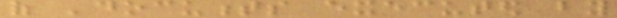of 'documents executed by
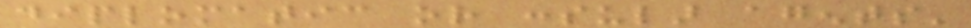diplomatic or consular agents'
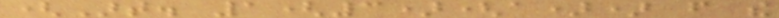(Art. 1(3)(a)) from the
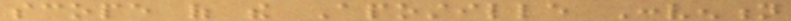scope of the Apostille Convention
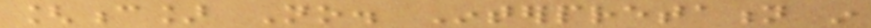[c] No. Interpretation in
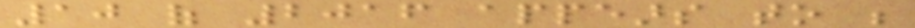10 of 2016 appears to be
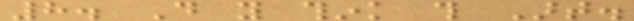8. Do you think this Art.
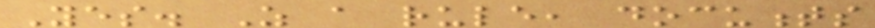Yes. As a rule, documents
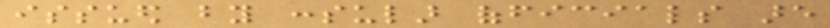issued by consular officials are
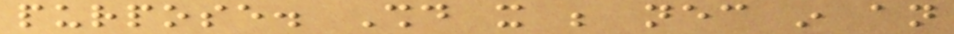purpose. Should it be necessary in an
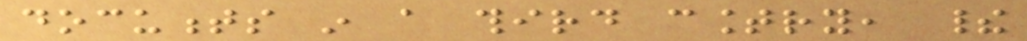documents in a third country, their
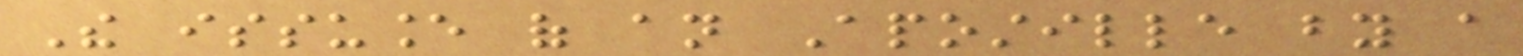The issuance of an Apostille by a
